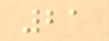21
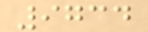9734
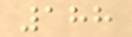188
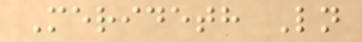Merideth Ln
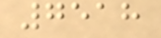7518
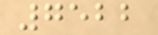7522
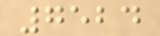7524
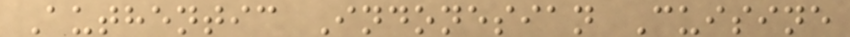Authentic Indonesian Cuisine
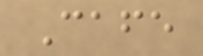Cafe
